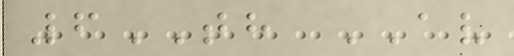6TH AV
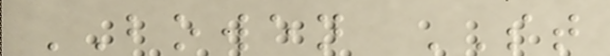BOWEN ST
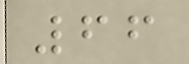66
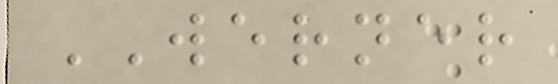WERNER
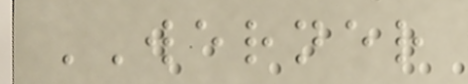WERNER
